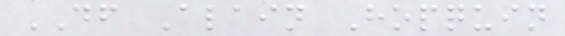DF Alain Hopquin
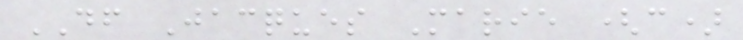DF Jacques Marie (c)
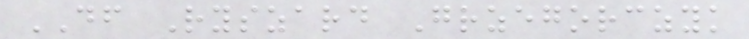DF Ryszard Grzegorczyk
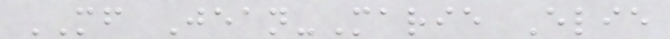MF Jean-Marie Elie
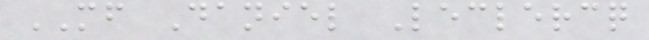MF Daniel Leclercq
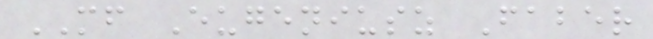MF Eugeniusz Faber
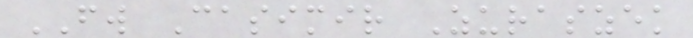FW Casimir Zuraszek
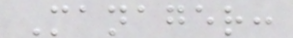Manager:
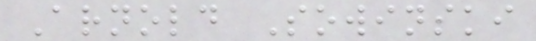Arnold Sowinski
